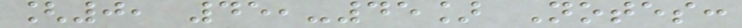[0, 45,-45] Notes:
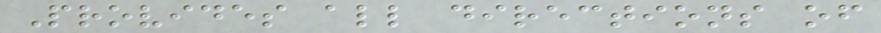Provides all directions of
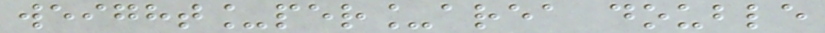weight_per_area double
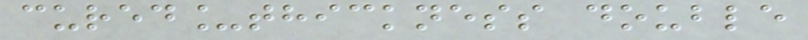cured_thickness double
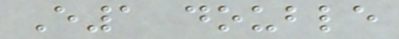E1 double
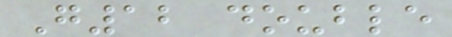G12 double
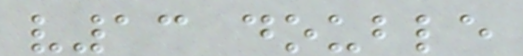v13 double
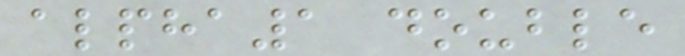alpha1 double
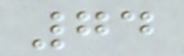74
